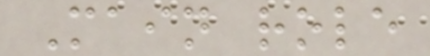Main role
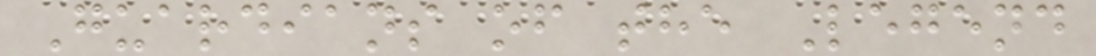Guardians of the Legend
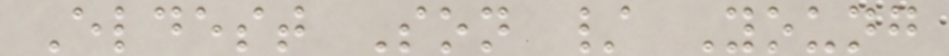Eldest Son / Young
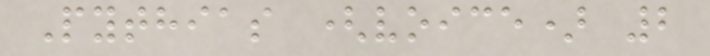Pythias (voice) 2
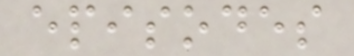episodes
